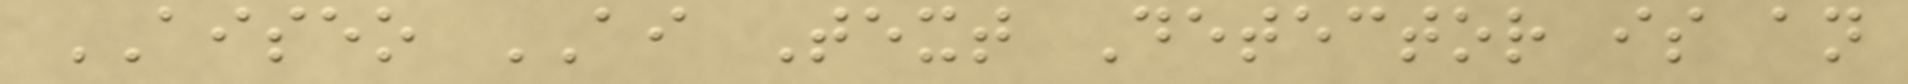AISEO AI Text Detector is an
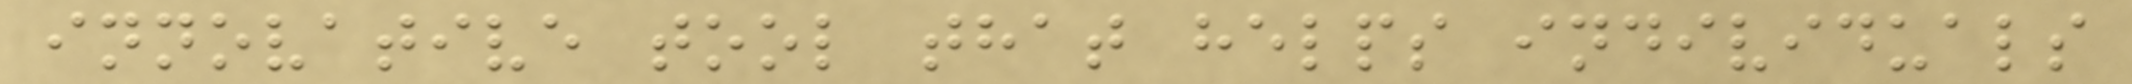innovative tool that helps individuals
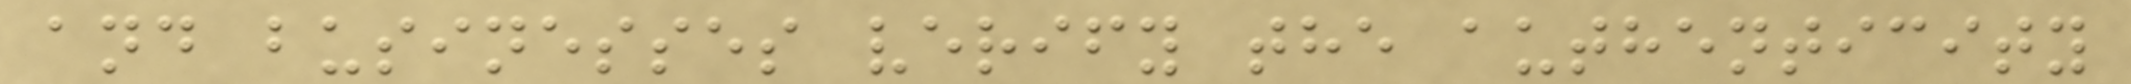and businesses verify the authenticity
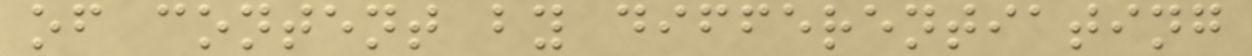of content by differentiating
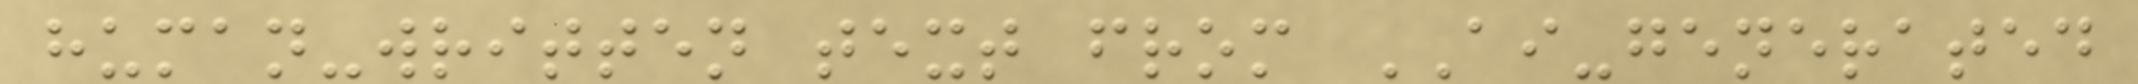human-written text from AI-generated
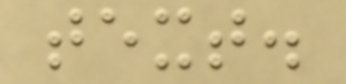text.
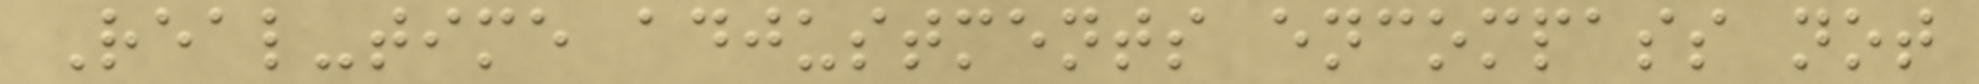Real-time adjustments encompass not
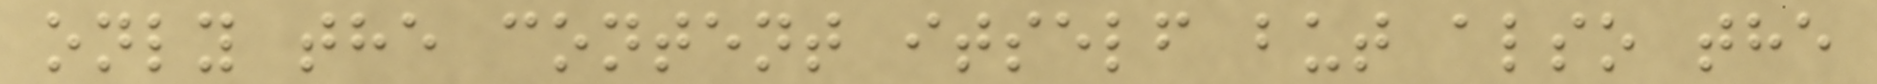only the content itself but also the
